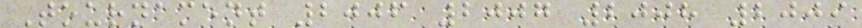Tournament 2006 2007 2008 2009
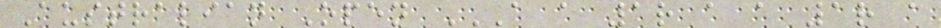Australian Open A A 1R A A 1R A
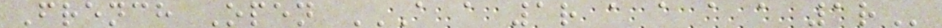French Open A A 1R A A A A 1R
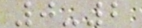0-2
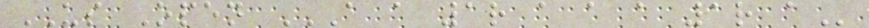US Open A A 1R A A A 1R A
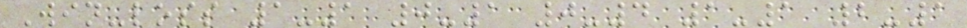Win-loss 1-1 0-1 0-4 1-1 2-1
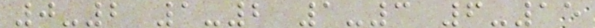0-2 1-2 1-3 6-15
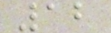12
